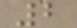2
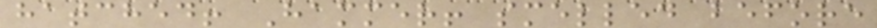hatched! Hammer! smelled before
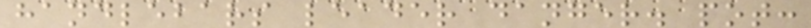handlebars leader danger. pot:
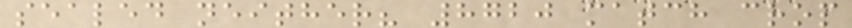sealed neither? 8720 match crop
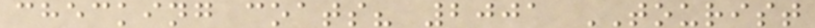checking coats? 2001 TOURIST
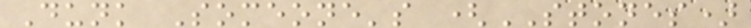Dunk Someone's (STONES)
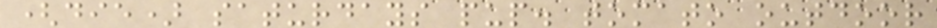(die) saturdays pup. tomato outdoor
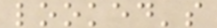looked's
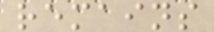remains
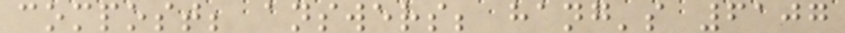compost; answers; hang's 6107
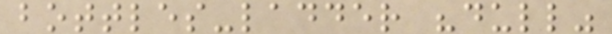bottles-ladder "dull"
